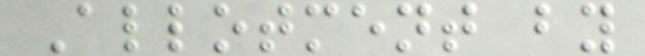Allotment by
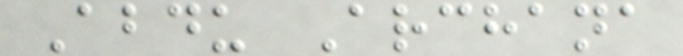Abdu Archana
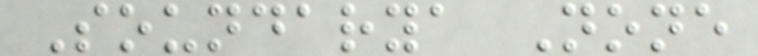Soundarya None
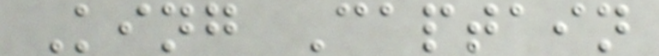King Captain
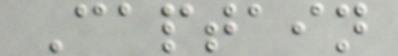Captain
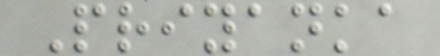Priyanka
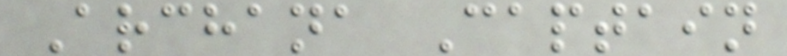Archana Captain
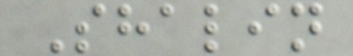Shalin
